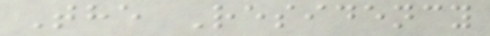The Residency
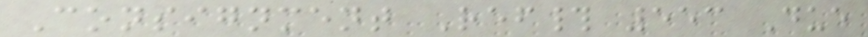Consignment Ref# 553 Due
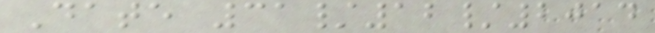Date 31/12/2014
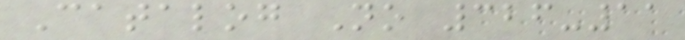Catalog No 326-11
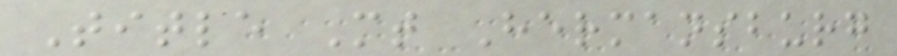Title Mt Hermansburg
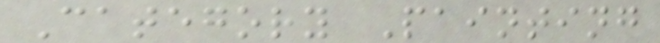Category Painting
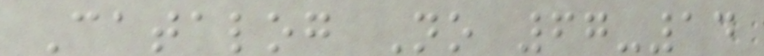Catalog No 67-14
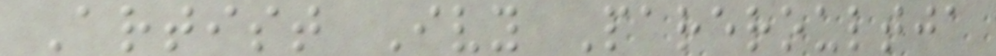Artist Ivy Pareroultja
